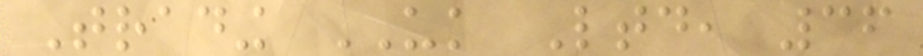Trading UK Ltd, 36
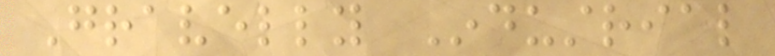Gravelly Industrial
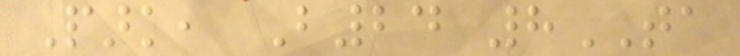Park, B24 8TA
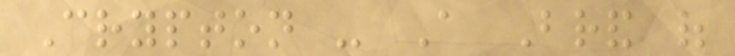Crypton - A Brand of
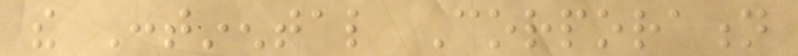the Continental Corporation
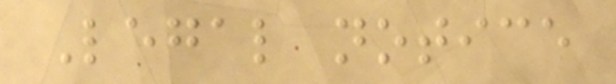Legal notice
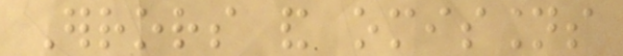Errors and omissions
